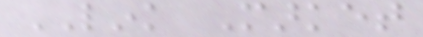LINK Market
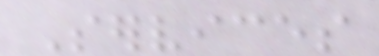Services
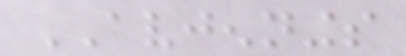AVJENNINGS
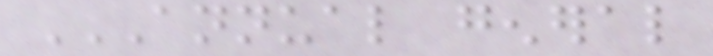ANNUAL GENERAL
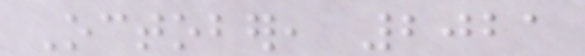October, 2021
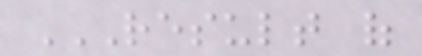RESULT OF
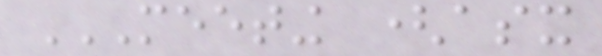MEETING (ASX
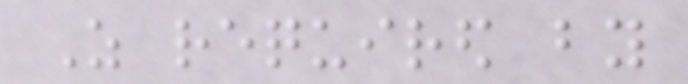As required by
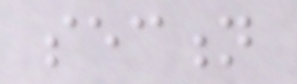section
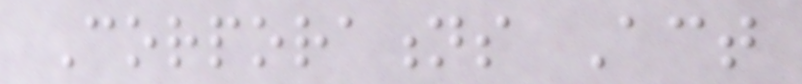Corporations Act
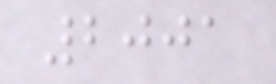2001
